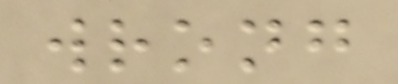wrong
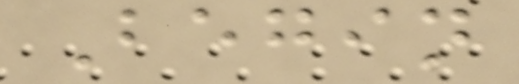Begin
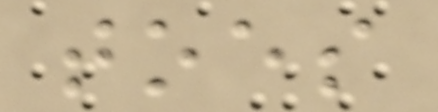toes
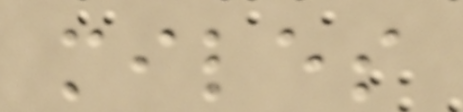miles
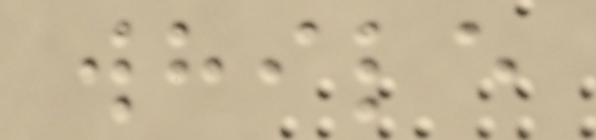while
